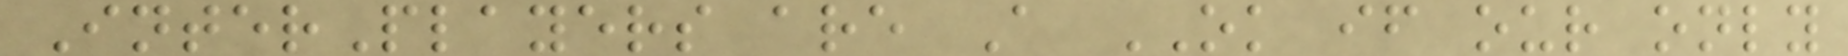InterPlayers are A OK if our only
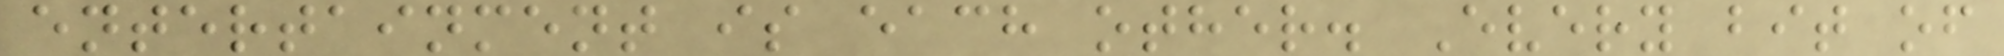entertainment is each other. Every bit of
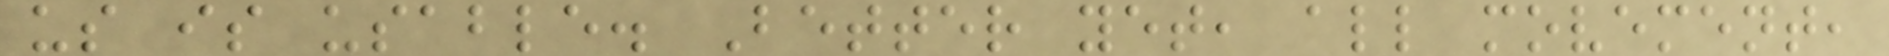us is usable. Better yet, all movement,
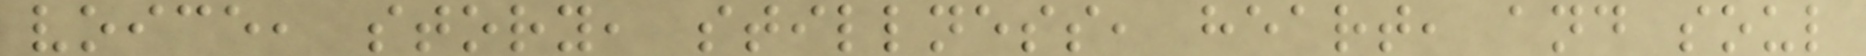voice, story, stillness, heart, and soul
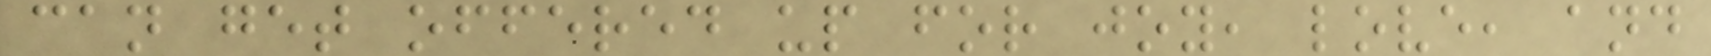can get offered up for joy, love, and
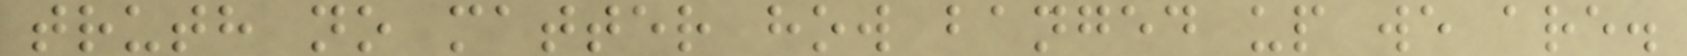truth no matter how banged up we are.
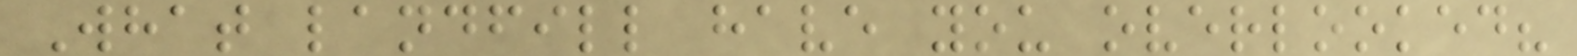What landfill have you overlooked?
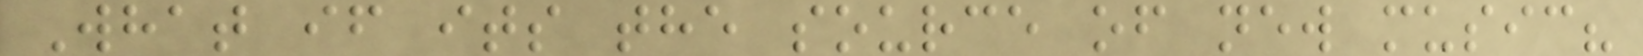What if its the source of new music?
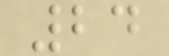24
